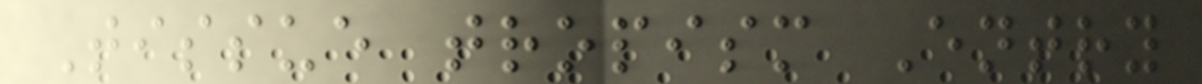Tissue tropism Entry
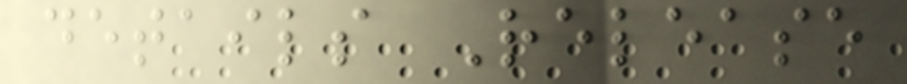details Release
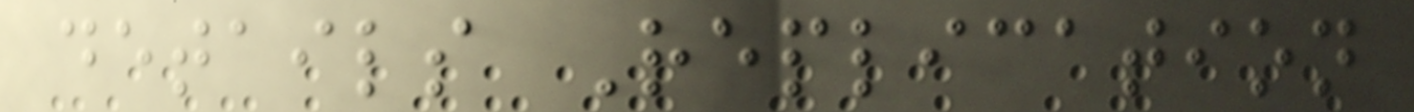details Replication
